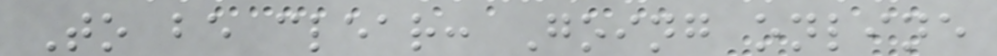To be clear: Going online
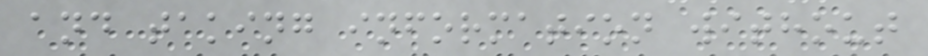and taking information without
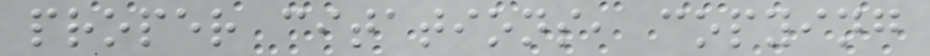proper citations, copying
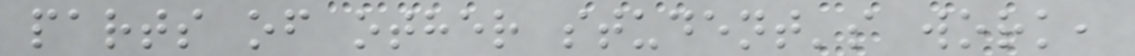parts of other student's work,
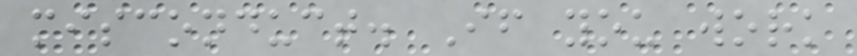misconduct. If you work
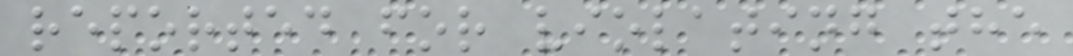reported for violating the
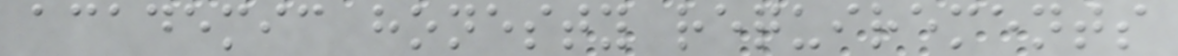academic honesty requirements
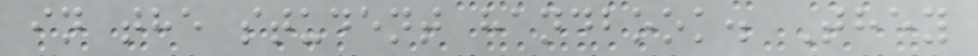in the student handbook. They
